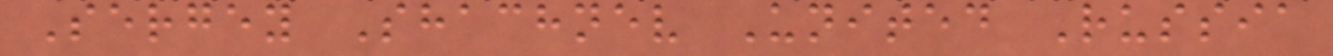Sergey Shachnev United Russia
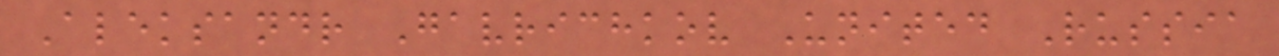Aleksandr Gavrichkov United Russia
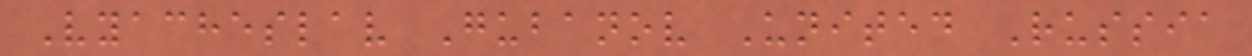Vyacheslav Gubanov United Russia
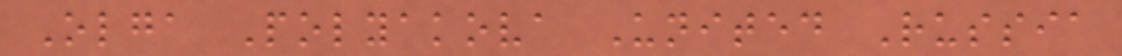Olga Polyakova United Russia
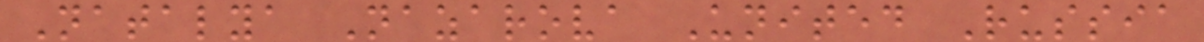Natalya Nazarova United Russia
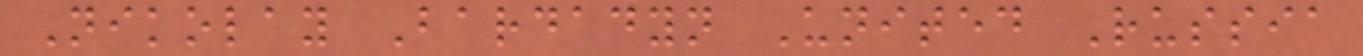Nikolay Bardadyn United Russia
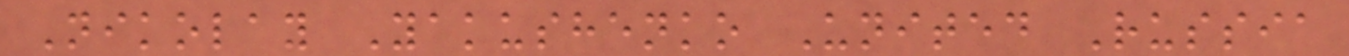Nikolay Yakushenko United Russia
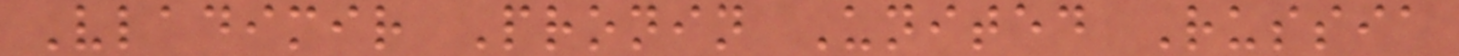Vladimir Pronin United Russia
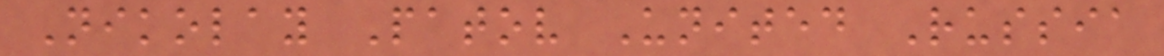Nikolay Patov United Russia
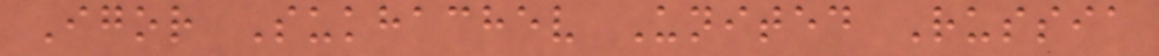Igor Sukhachev United Russia
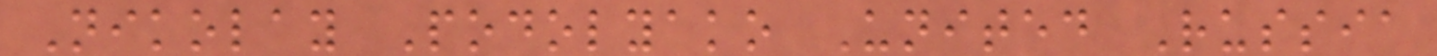Nikolay Podolyako United Russia
